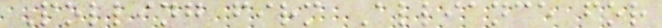Polling firm Alliance for
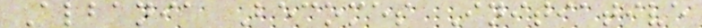Albania Becomes Initiative
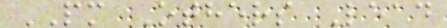PM Others Lead
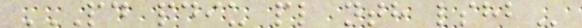PD PDIU PL NTH LSHB
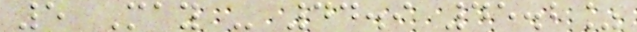5 May - 44.9 45.2%
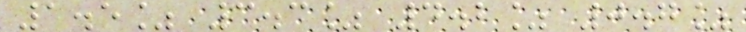1.5% 3.3% 4.2% 0.7%
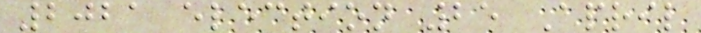2021 election 25 April
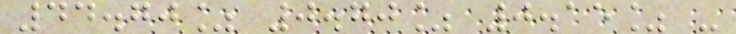44.70% 0.70% 0.15% -
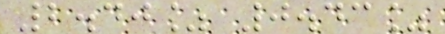2.40% 0.43%
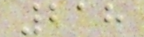218
